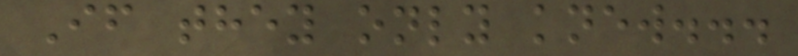If they only knew...
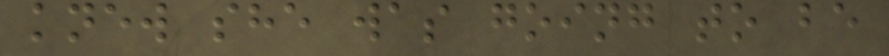knew she was going to be
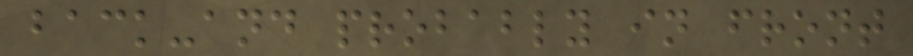back-and probably in front
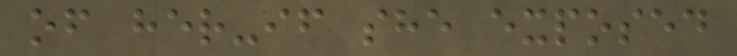of her-if she exposed
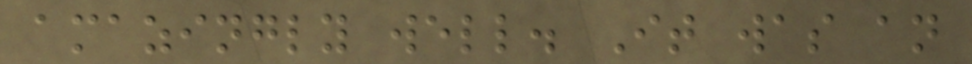amazingly well. It was an
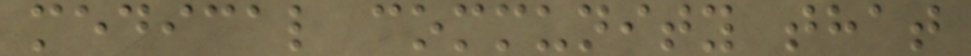medical community that
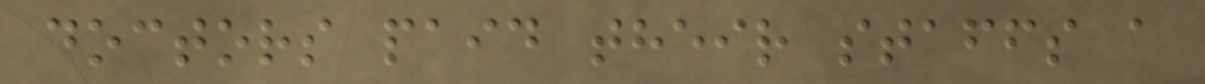doctors paid their staffs a
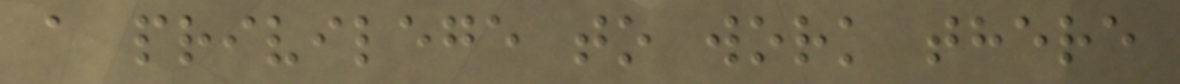a privilege to work there
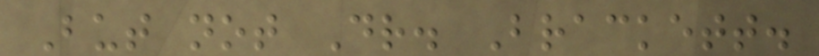But not Dr. Brackett.
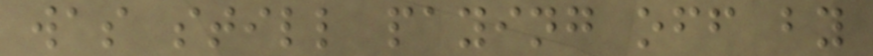was still paying off by
